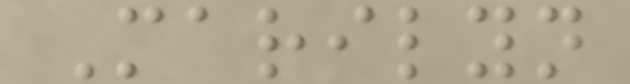Marilyn
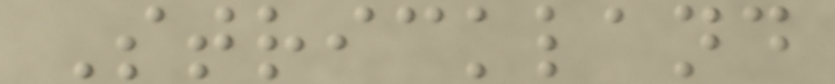Strickland
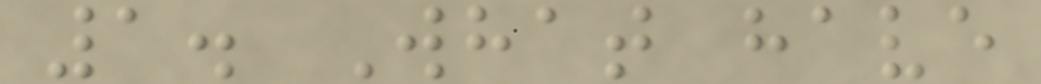1. What have
